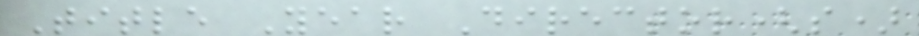Title Year Director(s)
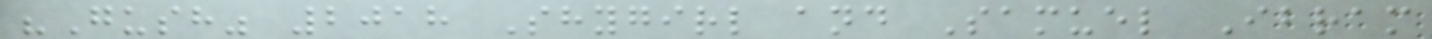"Gush" 2018 Shygirl and Samuel Ibram
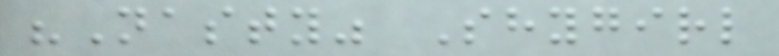"Nasty" Shygirl
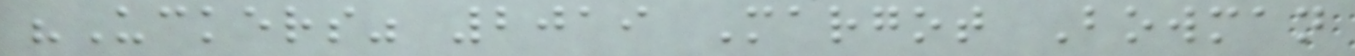"Uckers" 2019 Margot Bowman
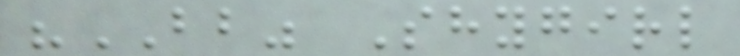"BB" Shygirl
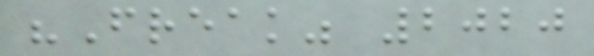"Freak" 2020
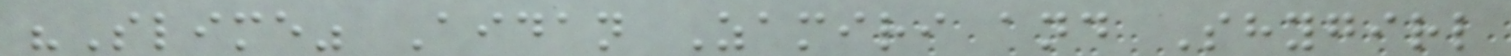"Slime" Aidan Zamiri and Shygirl
